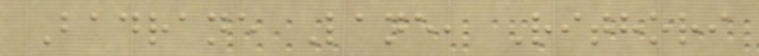Badrane Lane, Rithori
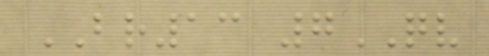BR13 7QV
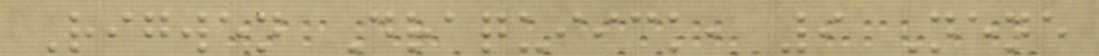Rigwen Draquiick, 9 Nene
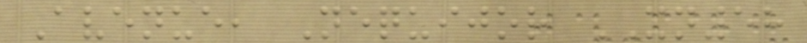Avenue, Nequijor XN58
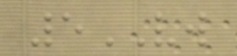5VW
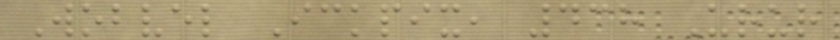Wobvel Ickpix, 438 Urur
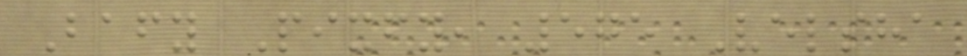Bafy Pixfy, 575 Velsha
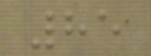85
